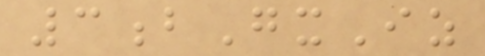3bGxIz
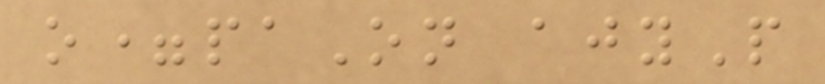o=paOn ajyP
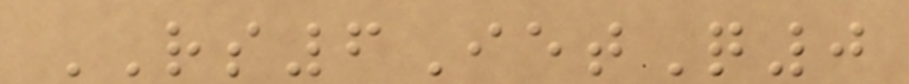RS6IetQ0
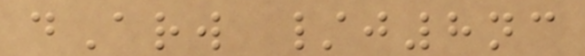dArw /j8nc
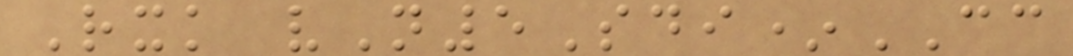Rxk vN5Sdi*CC
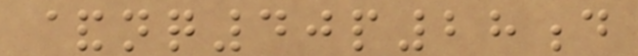&nq40p28d
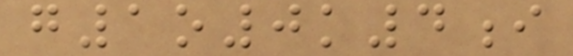g1o0k4i
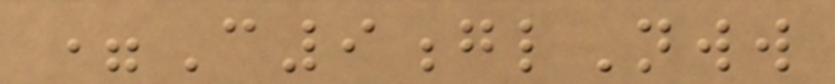=C9glNww
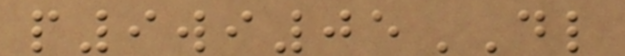p9wi05DL
